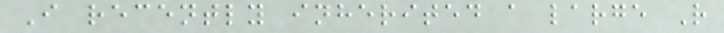I recently inherited a large R
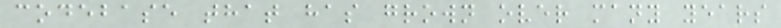codebase that has grown over many years
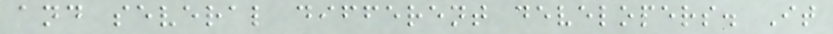and several different developers. It
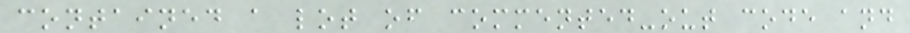contained a lot of commented-out code and
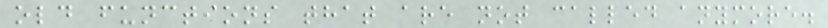old functions that are not called anymore.
